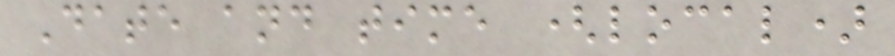Date and time (local)
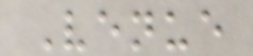Venue
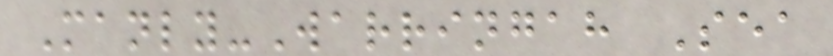Manly-Warringah Sea
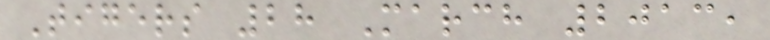Tigers 28 March 2013,
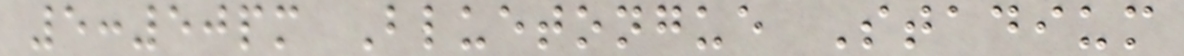5:50pm Bluetongue Stadium
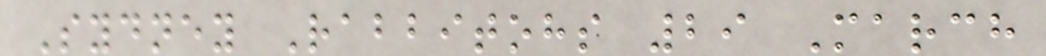Sydney Rabbitohs 29 March
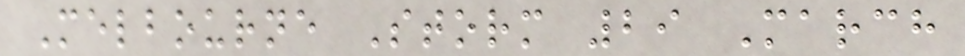Melbourne Storm 29 March
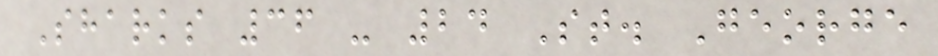Sharks 36 - 24 St. George
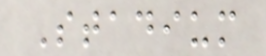Stadium
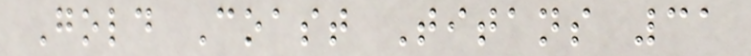Gold Coast Titans 31
